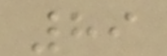89
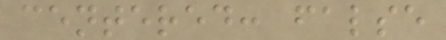centered: false
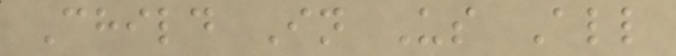Child In Us All
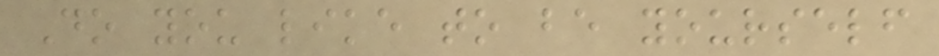Do you like to be yourself
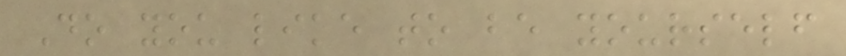Do you like to be yourself
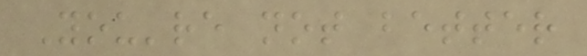You're not better
